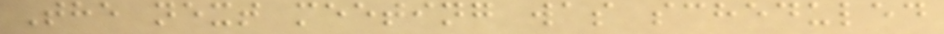The next meeting was scheduled
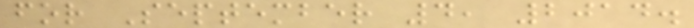for September 4, 2014.
